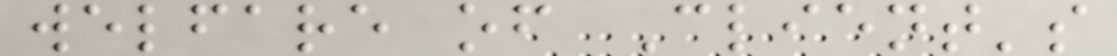welfare of Client's
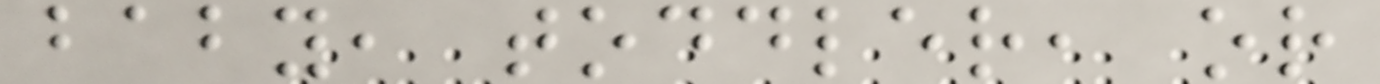baby, toddler, or
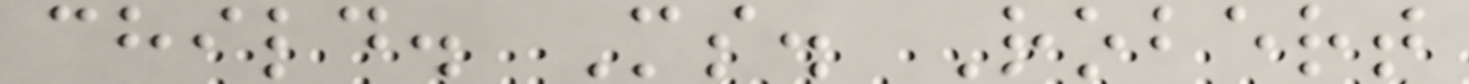child. Ms. Robert
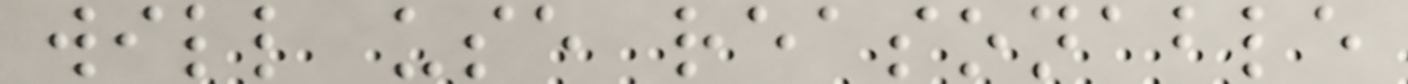will use reasonable
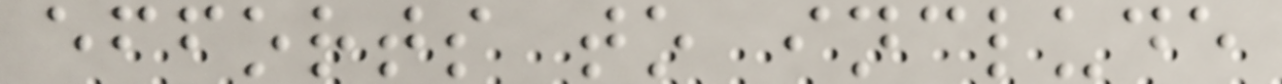efforts to include
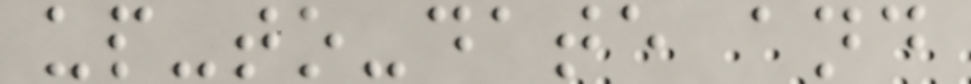up-to-date and
